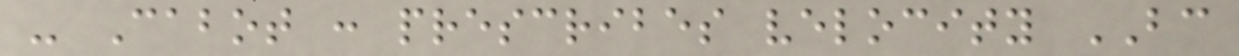- Cabot : prescribes velocity BC
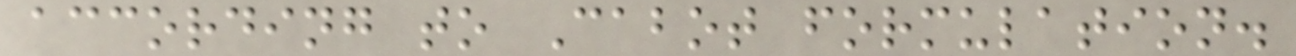according to Cabot formulation.
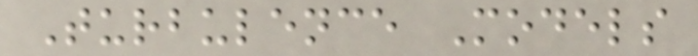Turbulence Models
